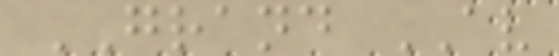GRAND AV
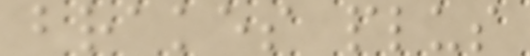brakes plus
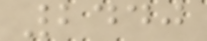2440
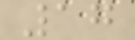17
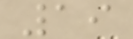19
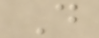D
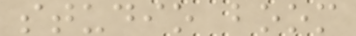studio boom
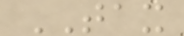TAX
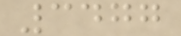3477
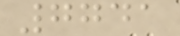7741
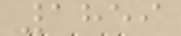1859
